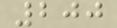200
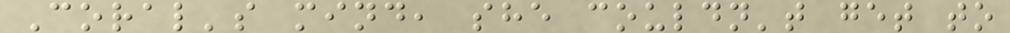Coral's mind, she couldn't get to
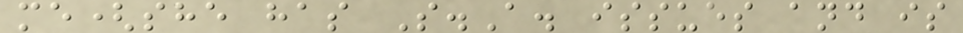me(she has S.A. issues and is
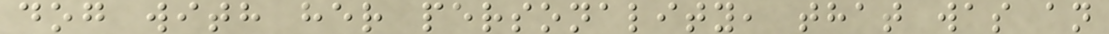dog with her personality, that was an
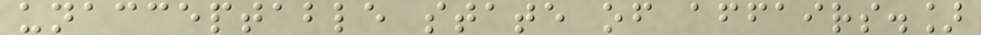unacceptable state of affairs.]
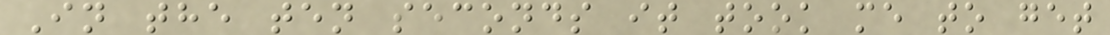In the ten seconds it took me to get
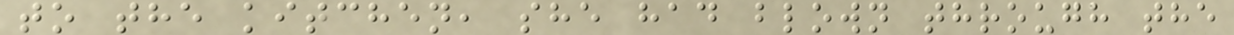to the kitchen, she had blown through the
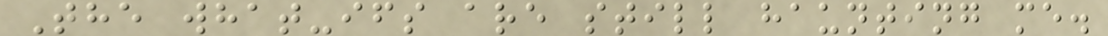The what-ifs are still haunting me.
